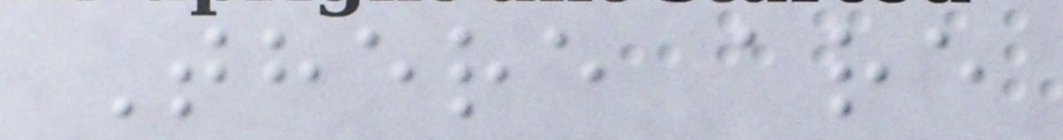There are
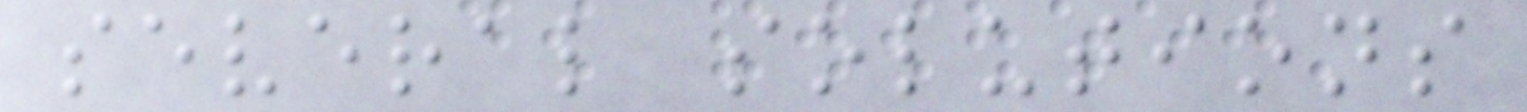several solutions
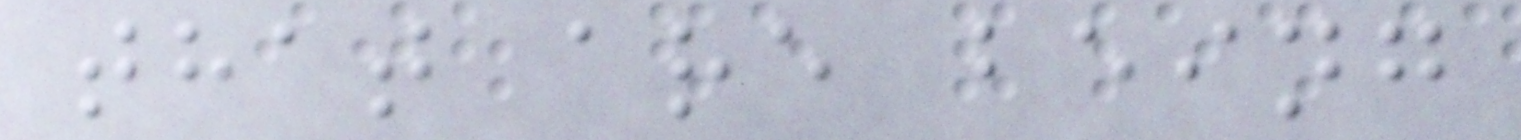that are being
